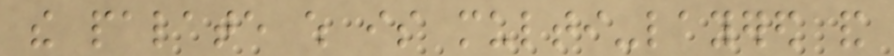the palate which is multi-layered and
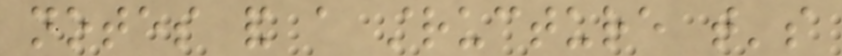notes and a structure that's
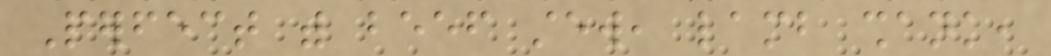Perfect with beef stew, lamb shank,
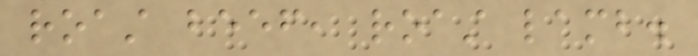roast beef, roast lamb.
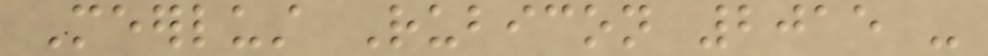Meerlust Rubicon 2015 -
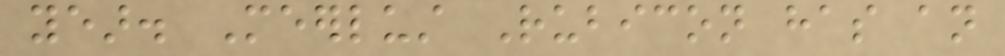year. Meerlust Rubicon has an
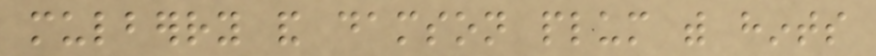mulberry and damson plum with hints
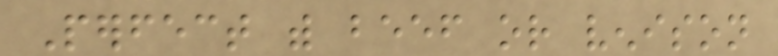Perfect with beef or venison
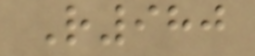R980
